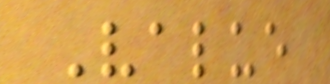Value
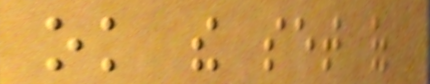ok the set of
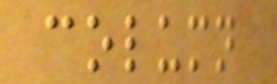column
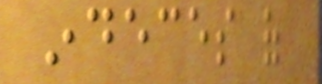indeces of
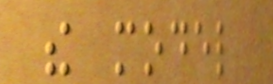the model
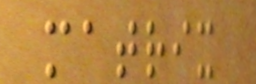matrix
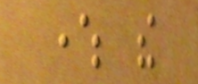where the
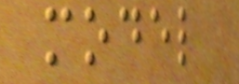model
